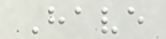Have
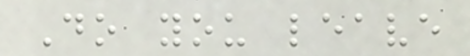Do you leave
